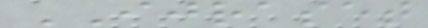IJRASET
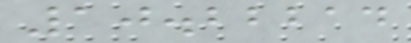10.22214
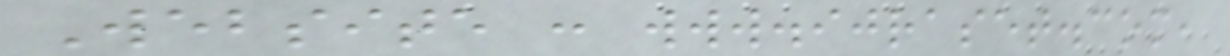Website : www.ijraset.com,
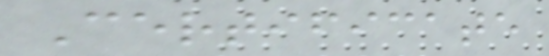Certificate
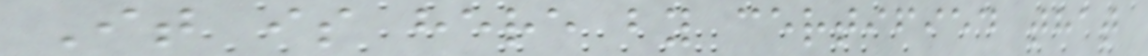It is here by certified that
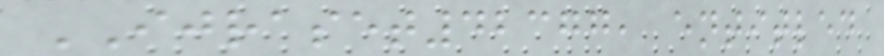IJRASET42377, entitled
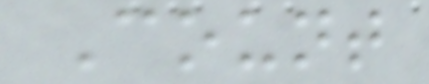Count
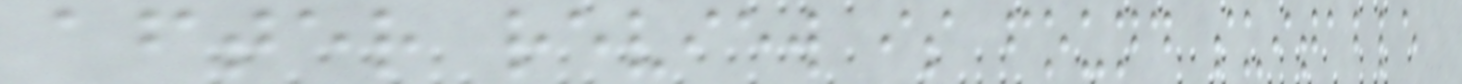after review is found suitable
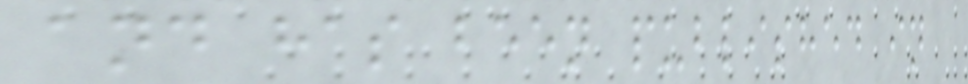and has been published in
